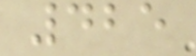425
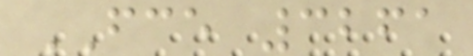FCE 3261
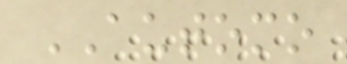AUTOMO
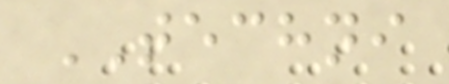TECHNI
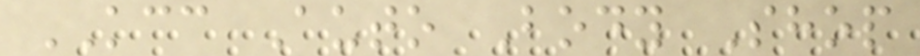KCC Auto Body Shop
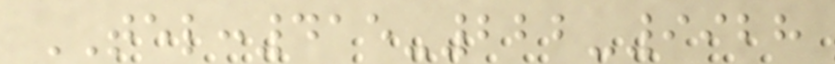TEL:415-222-9928
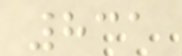831
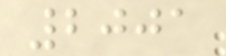2001
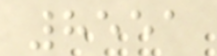8551
